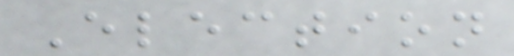Election
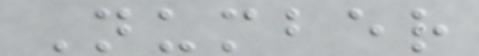Number
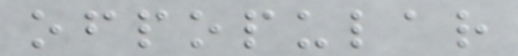ofpopular
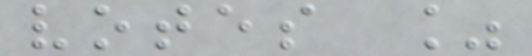votes %
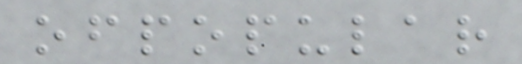ofpopular
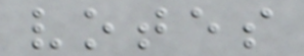votes
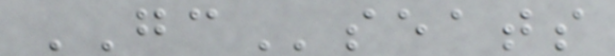GCseats
